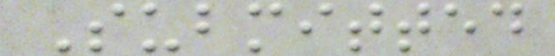Submitted
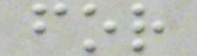for
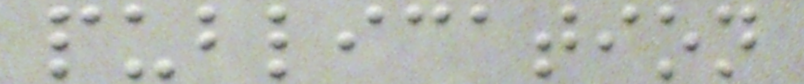publication
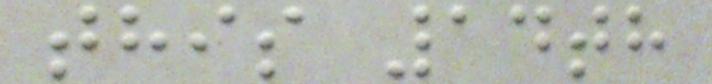this 14th
